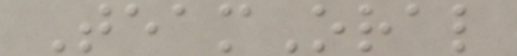TeamOral
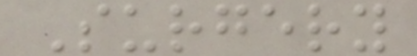Surgery
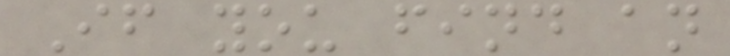If you find an
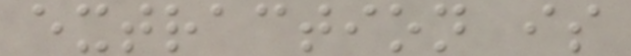extraction is
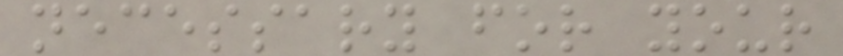necessary for your
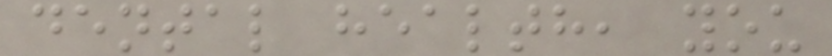dental health, you
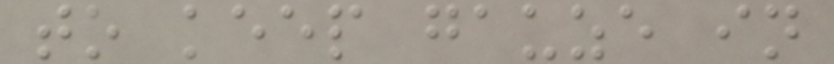to keep gauze in
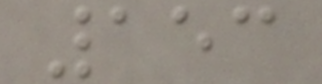153
